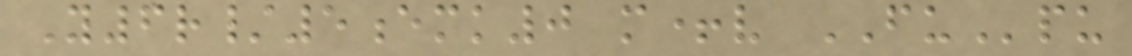Y6r/5emk0 m+v FUpu
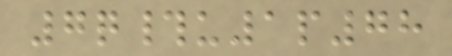7q#u1p78
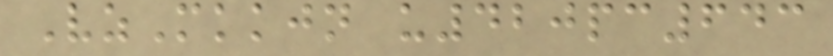VzMkkjn u420pc643
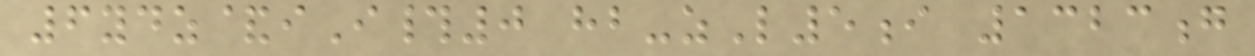6ydz&iI#0 hb-zL5i 1323g
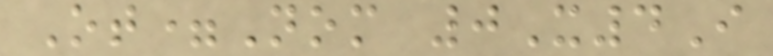Ot=Nom 0X4I
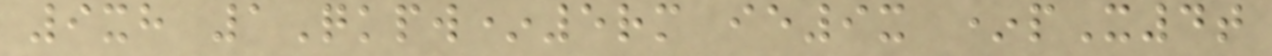9xh 1Qkpw*5rm ie9x *pX4t
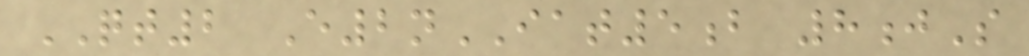QT2 E2nIAT5b 8jS
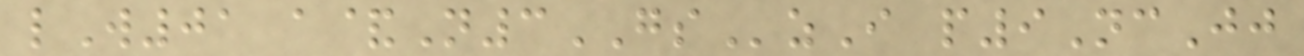lW01 a&N3GSzI p9NcJj
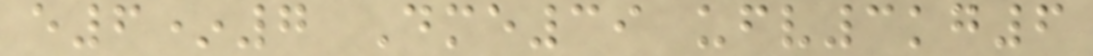e6*7 Dme39 ufv3kg6
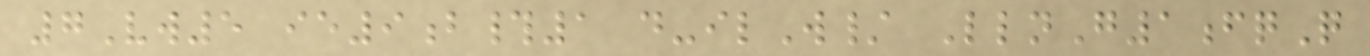7Vw5 ie9b#1 d-ilW/ LlnG1fqQ
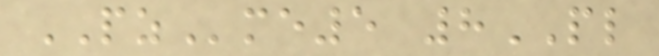PZme5 8PL
